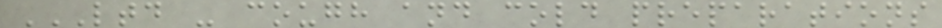LTD - COUGH AND COLD PREPARATIONS
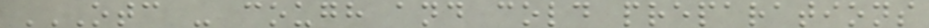OTC - COUGH AND COLD PREPARATIONS
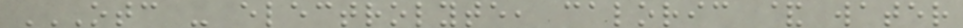OTC - ELECTROLYTE, CALORIC & WATER
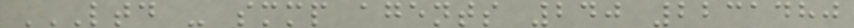LTD - SMMP AGENTS 240 2231480
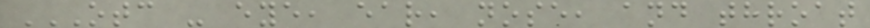OTC - EYE, EAR, NOSE, AND THROAT
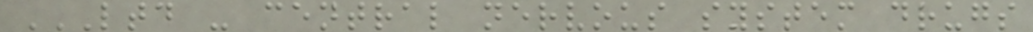LTD - CENTRAL NERVOUS SYSTEM DRUGS
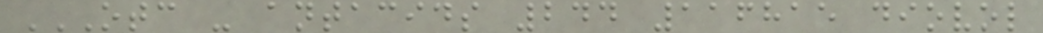OTC - ANTACIDS 244 116815 DIOVOL
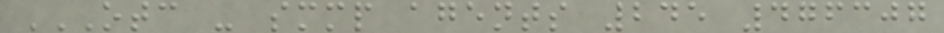OTC - SMMP AGENTS 245 476307
